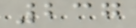237
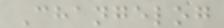Changelog
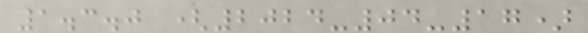1.3.0 (2024-04-17)
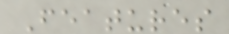Features
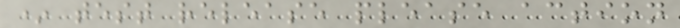* test release please action
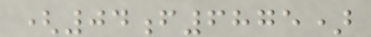(04f6875)
